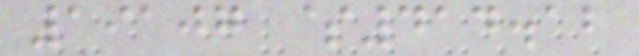19107 $414.12
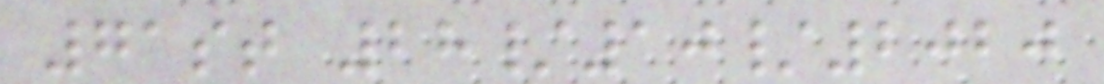71st 28/10/2020
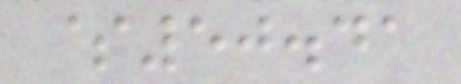$50.41
